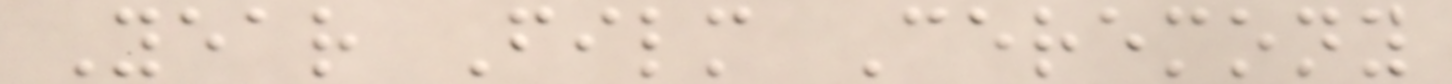Year Film Ceremony
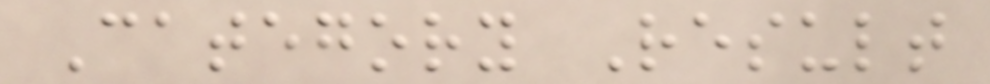Category Result
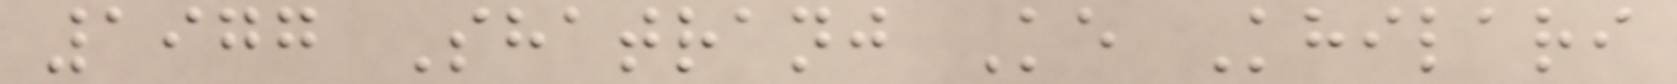1977 Shatranj Ke Khilari
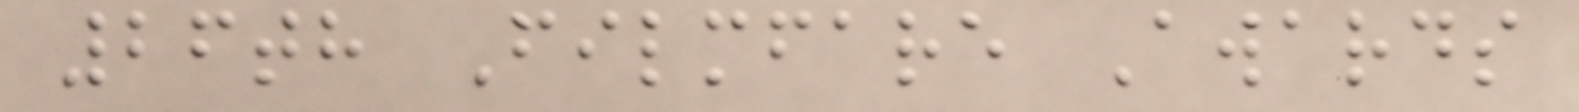26th Filmfare Awards
